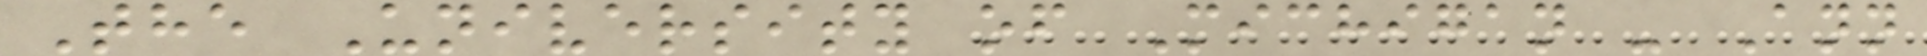The University of Michigan - Ann
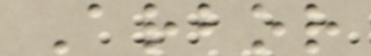Arbor
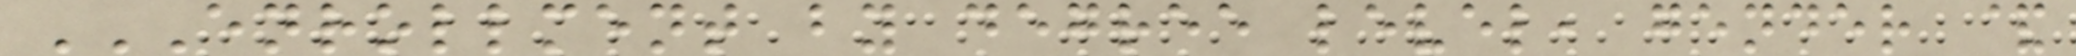ENROLLMENT BY DEGREE LEVEL, GENDER &
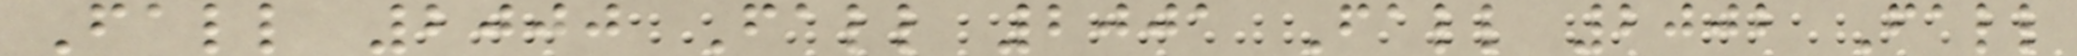Fall 2000 Fall 2001 Fall 2002 Fall
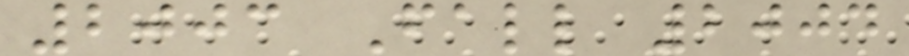2003 Fall 2004
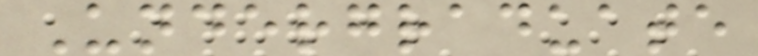Undergraduate
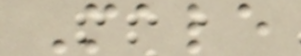Male
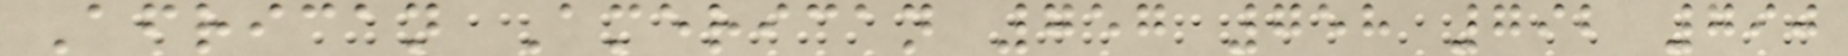African American 757 758 792 790
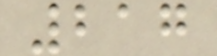217
